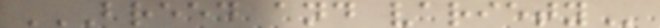BREED AND VARIETY
